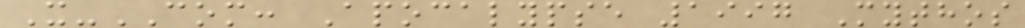X-COM: Apocalypse 1997 Mythos
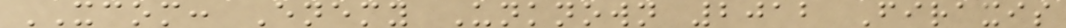XCOM: Enemy Unknown 2012 Firaxis
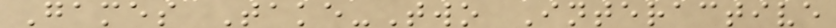Games Take-Two Interactive
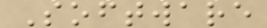Software
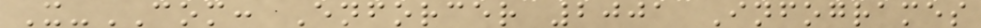X-COM: Enforcer 2001 Infogrames
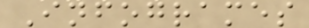Infogrames
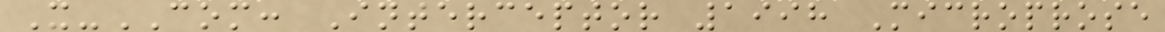X-COM: Interceptor 1998 Microprose
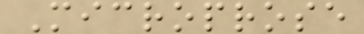Microprose
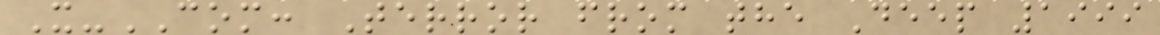X-COM: Terror from the Deep 1999
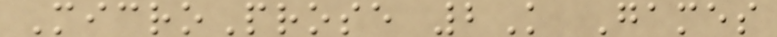MicroProse 2K Games
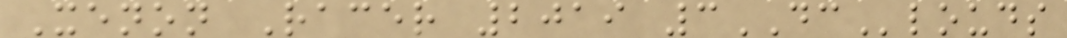Xenon Racer 2019 3DClouds
